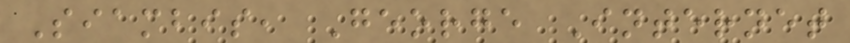Siambis, George Internet
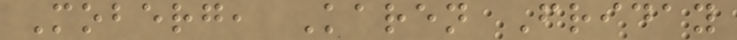Moberg, Karen Friday
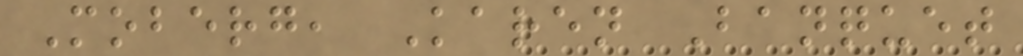Moberg, Karen Banquet
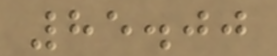85.00
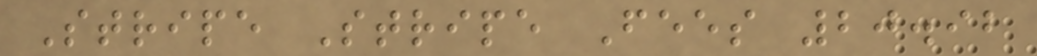Stripe Stripe Fees 20.92
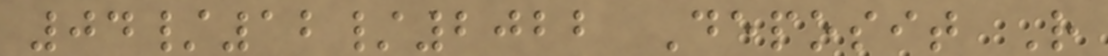04/12/2022 Deposit R
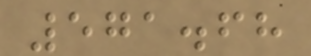571.68
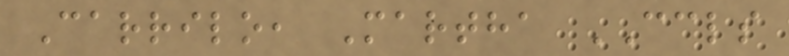Carrilo, Martha CCLS
